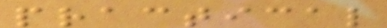practical
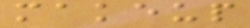makeup
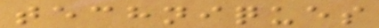techniques
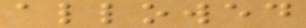allowed
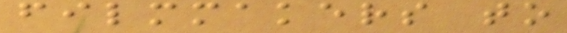filmmakers to
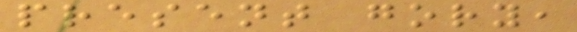present gory,
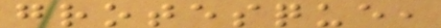grotesque,
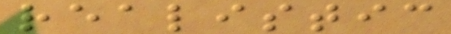realistic
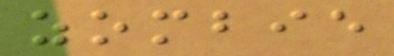zombie
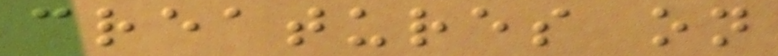creatures on
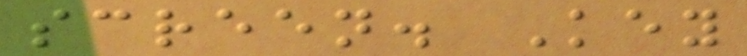screen. Key
